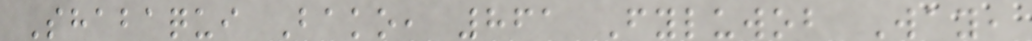Shabaqui Bako, 861 Fyluwob Way,
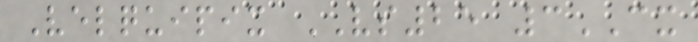Velquipix VS25 3CX
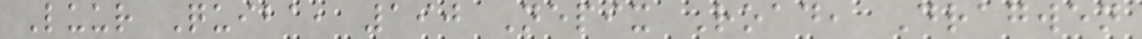Luur Quiba, 190 Nepix Road, Dragwen
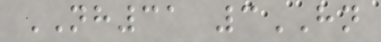NH31 3HN
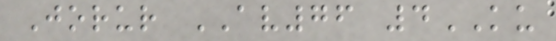Jorur AV76 4KU
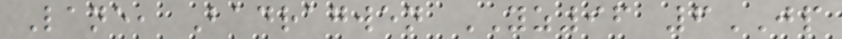Lane, Badragwen YZ96 6JP
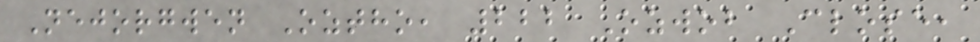Nejorgwen Oztho, 222 Ozwob Close,
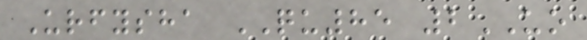Urfysha QU85 2UO
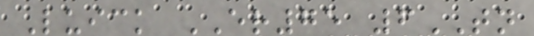Luick ER75 6TN
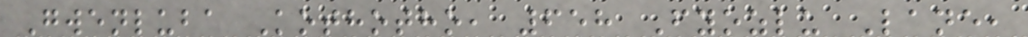Gwenluba Kothotho, 658 Fyozlu Lane,
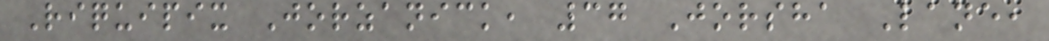Riquipix Jorzanick, 37 Jorsha Lane,
